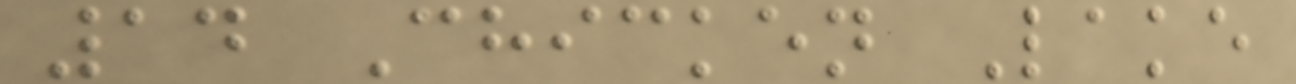14 Chicken Lake
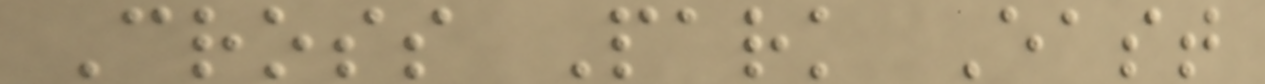Cross Park East
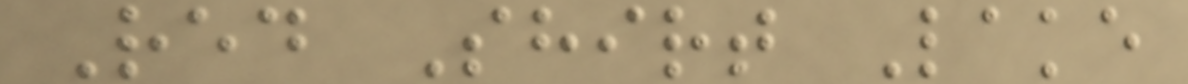Red Shirt Lake
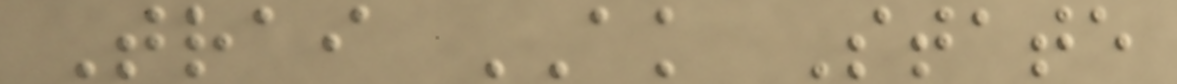Trai AK State
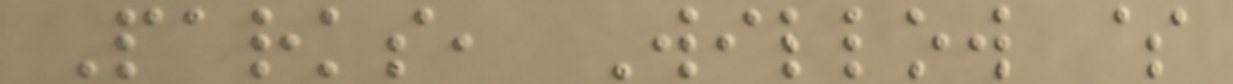Parks, Willow $
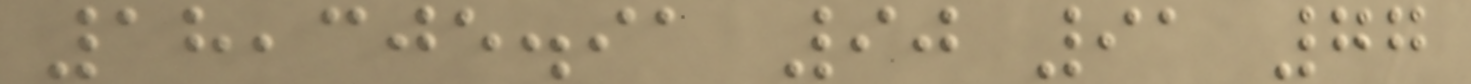18,305.91 90 91 77
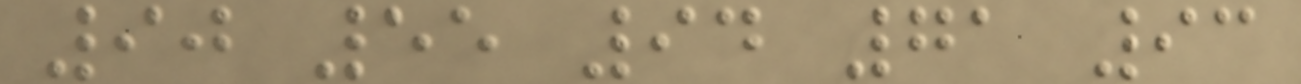90 55 94 71 93
